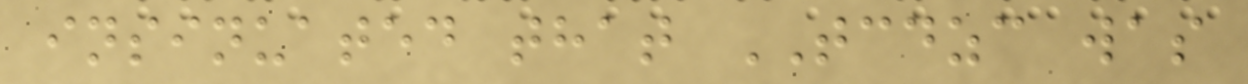insinuated that TCDZC was
